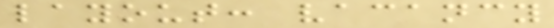layout: vacancy
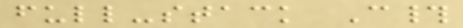full-stack C#
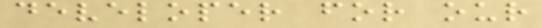developer for our
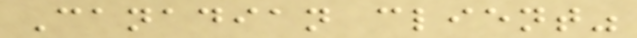Canadian client"
